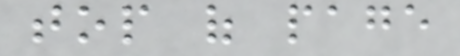top of page
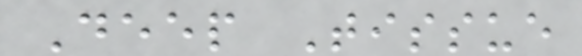Deep Tissue
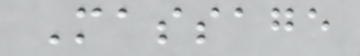Massage
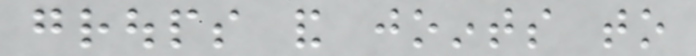groups and joints to
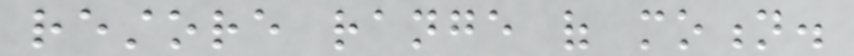restore range of motion.
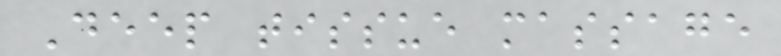Deep tissue massage
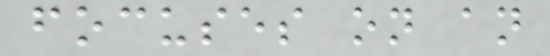focuses on an
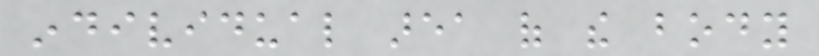individual area of the body
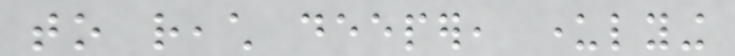to reach deeper, underlying
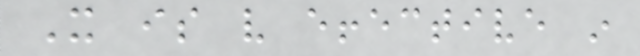It is very effective in
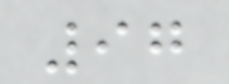97
